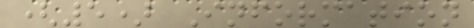(5) Information
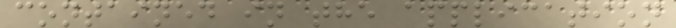contained in the application
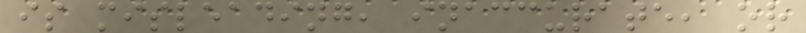is misleading, inaccurate, or
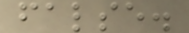false.
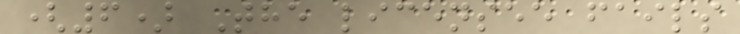(6) The licensee fails
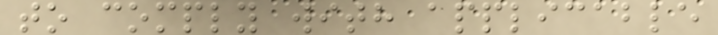to comply with applicable
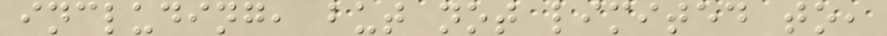including, but not limited to,
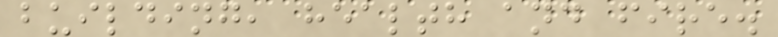building, health and fire.
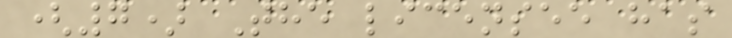(7) The licensee has
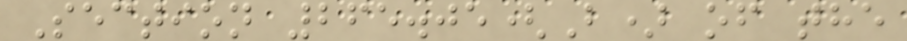Section 265.05(B) of the
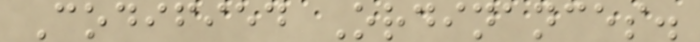Codified Ordinances.
